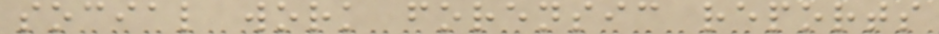social work forensic reports
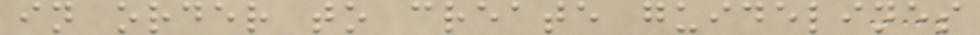in order to create guidelines
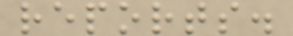reports.
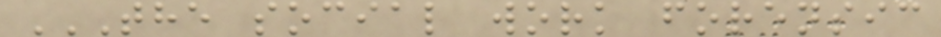THE SOCIAL WORK FORENSIC
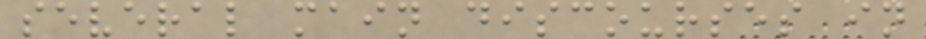several main discourses in
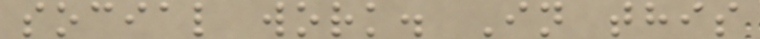social work. In this
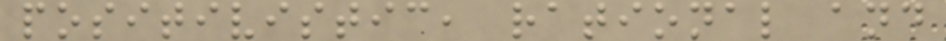positivistic, rational and
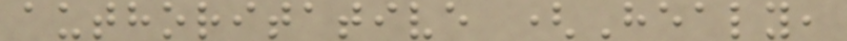authoritative (Healy,
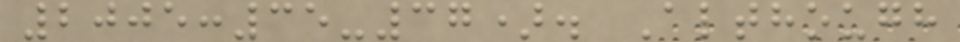2005:35-37). Although
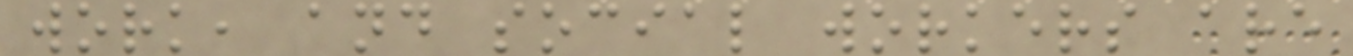work, and social workers are
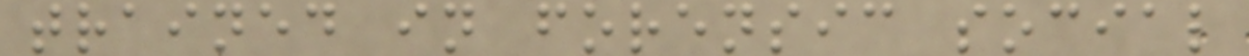trained in forensic social
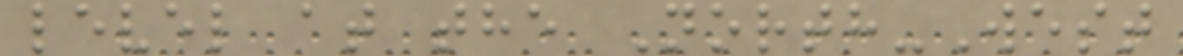level at the North-West
